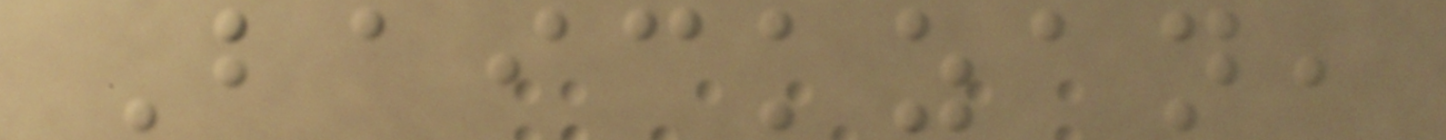Baickzan,
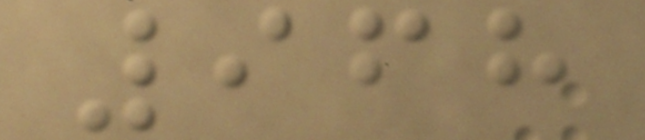968
